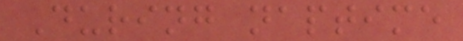During naptime
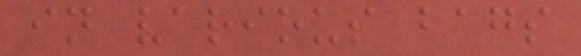in various bags
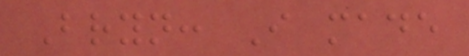Bryn: I made
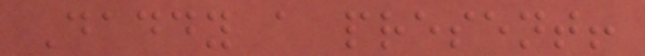Daddy a present!
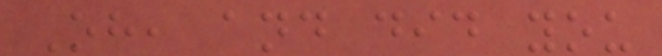Oh, and did you
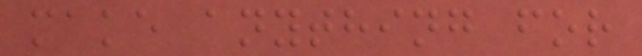make anything for
